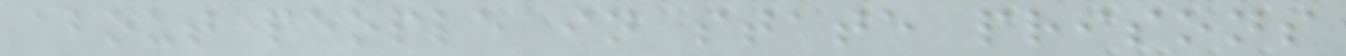about people in state prisons
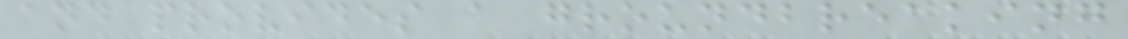and provides a groundbreaking
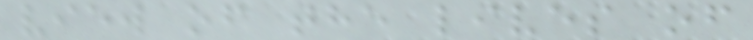view of the lives of
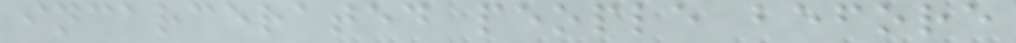incarcerated people before
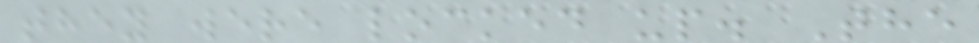they were locked up. The
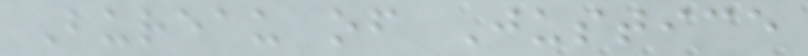Bureau of Justice
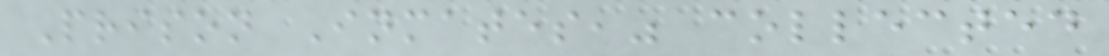Prison Inmates," collected
